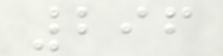296
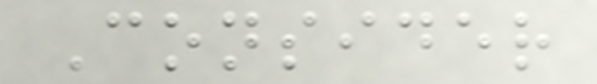Consider
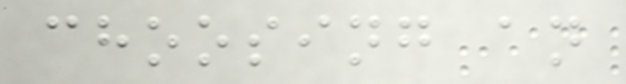choosing an
